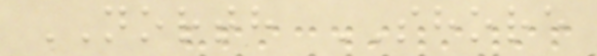NORTH SHORE
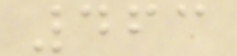463
